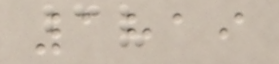1819
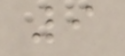9
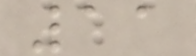11
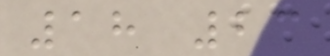18 23
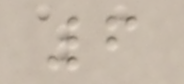6
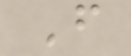F
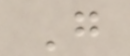G
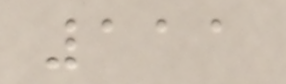111
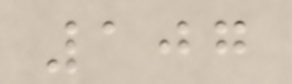107
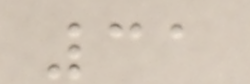31
